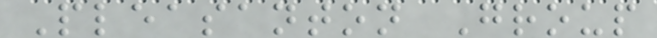Pleasanton Group
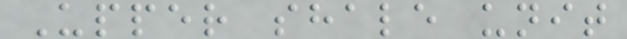Upper shale unit
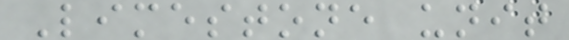Limestone unit
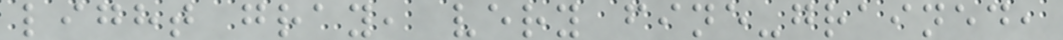light gray, very fine-grained,
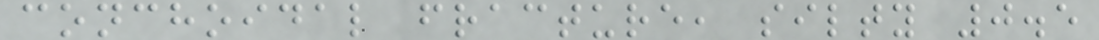conchoidal fracture, silty 0.5
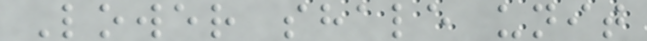Lower shale unit
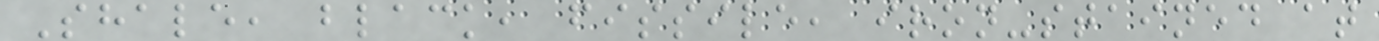Shale, black, fissile, iron-stained at
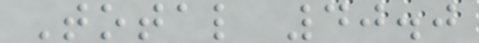Total 40.0
